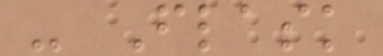- Flask
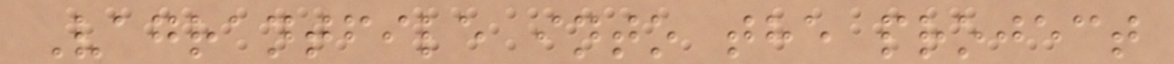Vagrantfile into the project
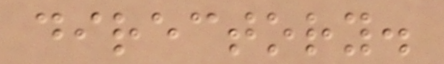directory.
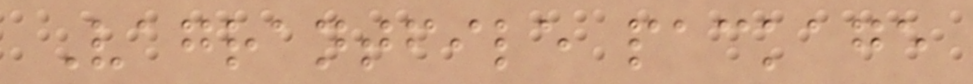Vagrantfile package
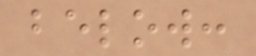below:
